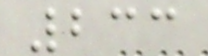233
